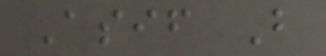Asif B
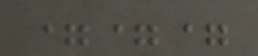===
